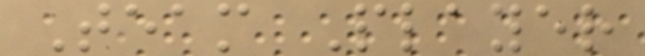Team Player
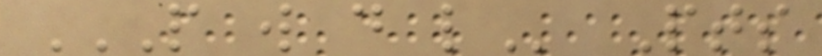P W D L Pts
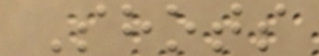Shots
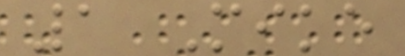1 Mike
